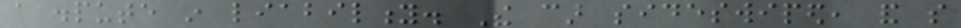a dispute in liability. The car sideswiped, and so
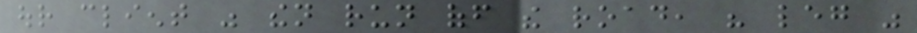our client was then run off the road, his leg was
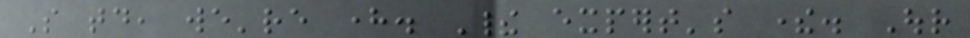So today, we're here. Their expert's there. Our
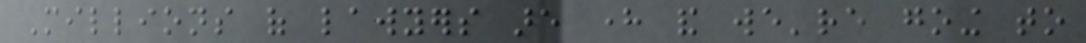Millions of lawyers are here and we're going to
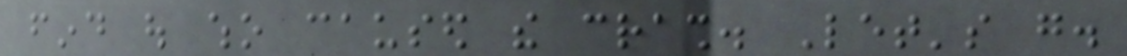find out who caused the crash. Let's go.
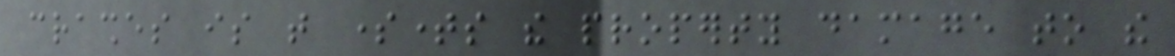crashes is that sometimes the property damage to the
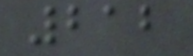212
